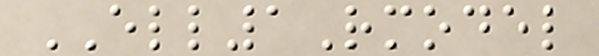ELL1Rmodel
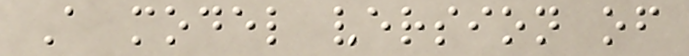A model version of
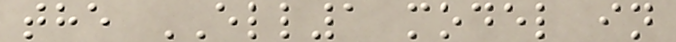the ELL1 model in
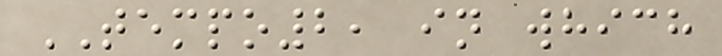TEMPO2, in which
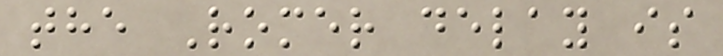the Romer delay is
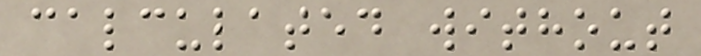calculated without
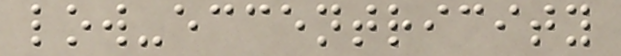low-eccentricity
